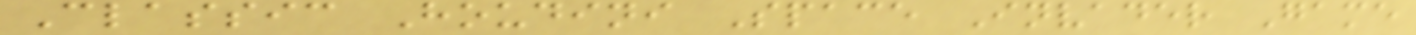Classic Houdini Space Invader Game
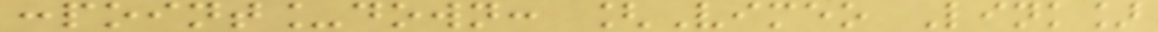:point_down: [Vimeo Link]
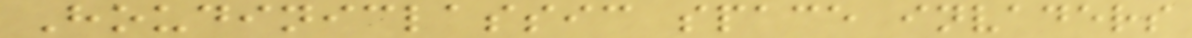Houdiniclassic space invaders
